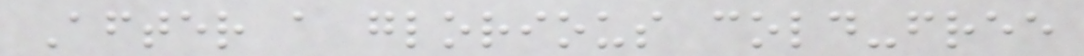After a glorious cold-free
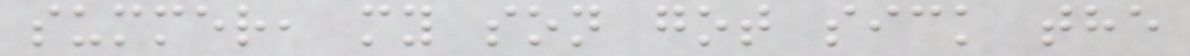summer, my son got sick the
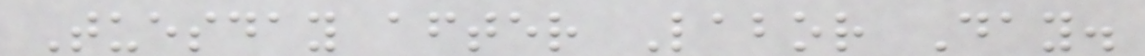Tuesday after Labor Day.
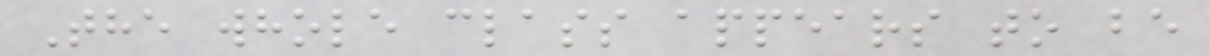The whole class appears to be
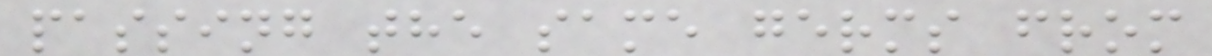passing the same germs from
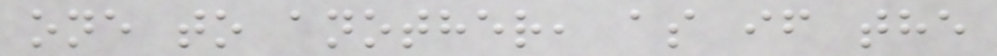one to another, as if the
